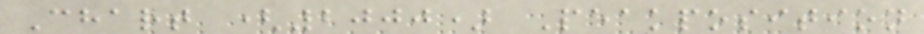Chart (2000) Peakposition
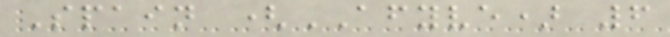Spain (AFYVE) 6
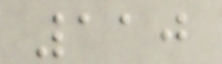110
